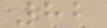82
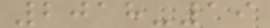2018-19
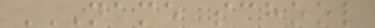NAME SCHOOL
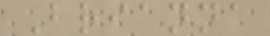Brianna
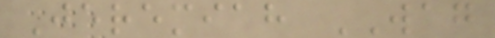Jeremiah WAG
